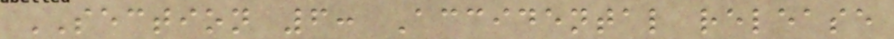SECTION 6: Accidental release
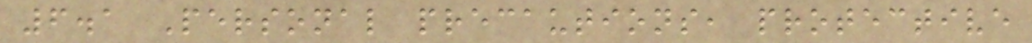6.1 Personal precautions, protective
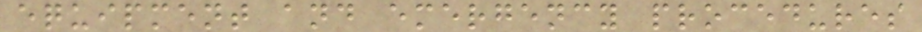equipment and emergency procedures
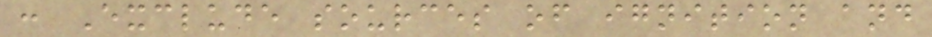: Exclude sources of ignition and
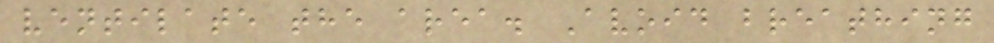ventilate the area. Avoid breathing
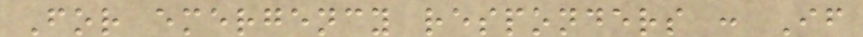For emergency responders : If
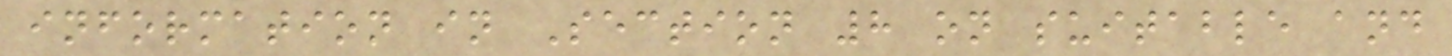information in Section 8 on suitable and
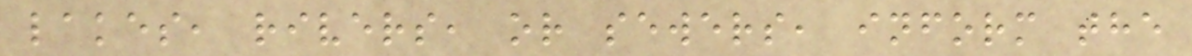lakes, rivers, or sewers, inform the
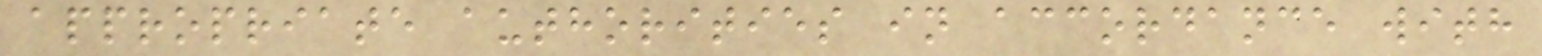appropriate authorities in accordance with
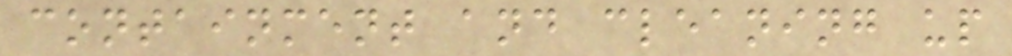containment and cleaning up
